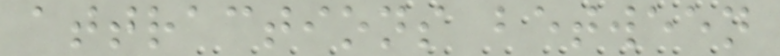attractions between
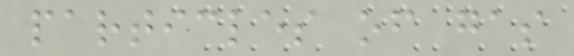particles of gas
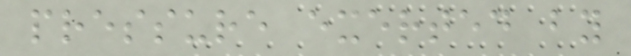pressure exerted by
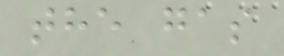the gas
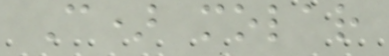C) molar
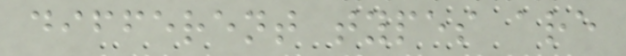different types are
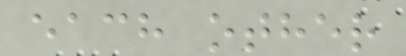each other
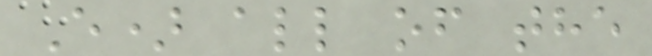E) all of the
